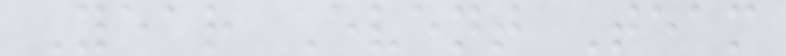Year Event Team
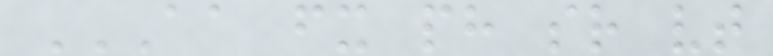AA FX PH SR VT
